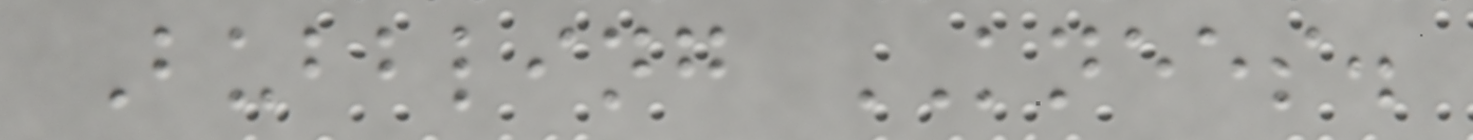Bubbling KNEES.
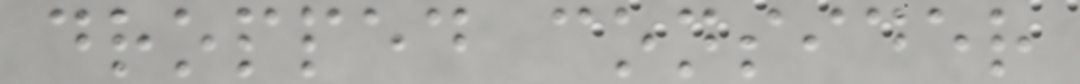dropped consider
